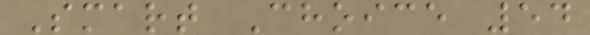Smart Choice 54
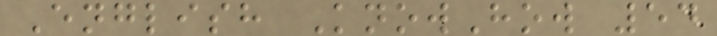English KnowHow 54
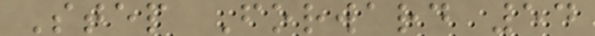Step Forward 54
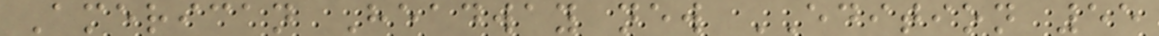American Headway new EDITION 55
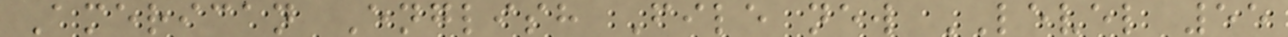American English File new LEVEL 55
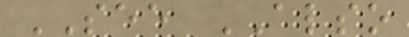SEE ALSO
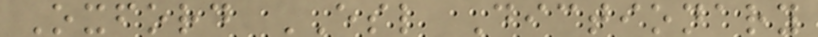Oxford ESL Dictionary
